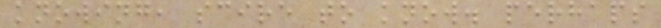knowing, scire to know. perhaps
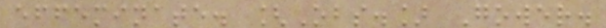effeminate. [Obs.] Gower.
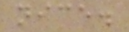nice.
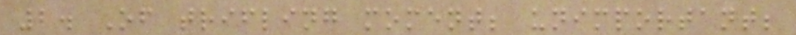2. Of trifling moment; unimportant;
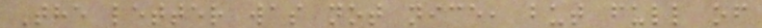The letter was not nice, but full of
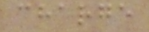charge
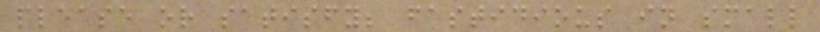please or satisfy; fastidious in small
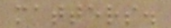matters.
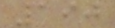190
